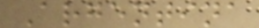Argentina
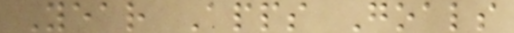Year Apps Goals
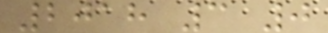2018 3 0
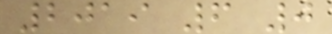2019 6 0
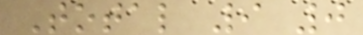Total 9 0
